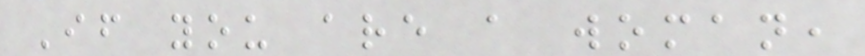If you are a woman,
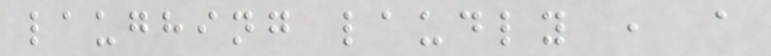laughing laudly , a
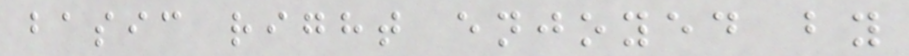basic right enjoyed by
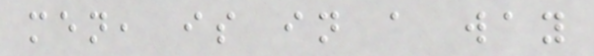men, is in a way
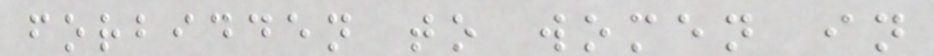forbidden to women in
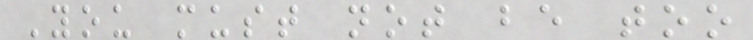You must not be too
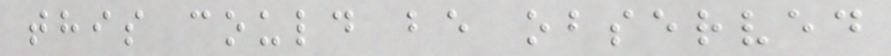this could be observed
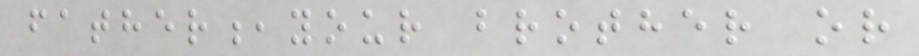father,your brother or
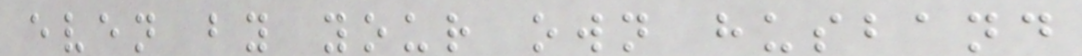even by your own husband
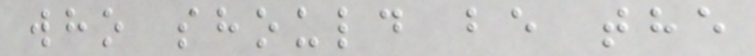who should be the
